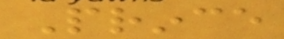Prince
